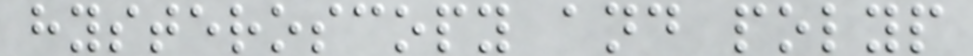hysteroscopy and polyp
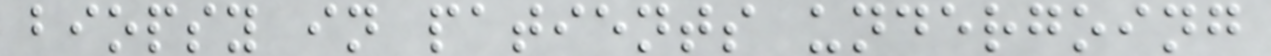biopsy in patients undergoing
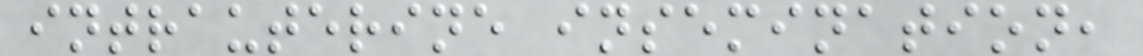intrauterine insemination,
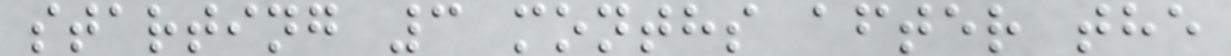starting 3 months after the
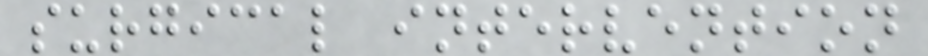surgical intervention
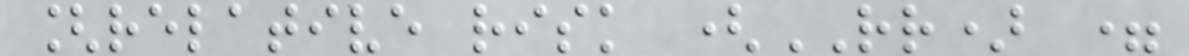[relative risk (RR) =
